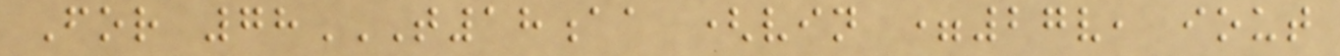For 78T18AA (VIN =27V, IOUT
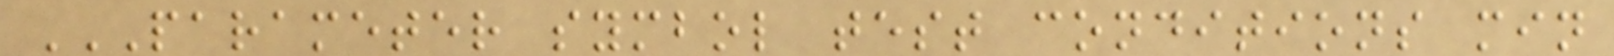PARAMETER SYMBOL TEST CONDITIONS MIN
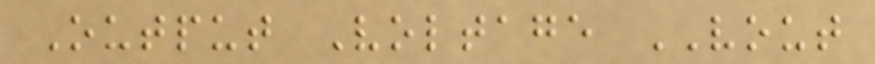Output Voltage VOUT
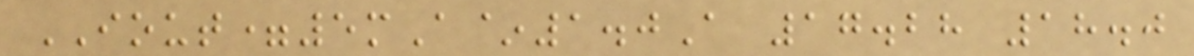IOUT=5mA~1.0A 17.28 18.0
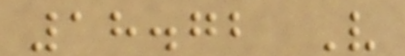18.72 V
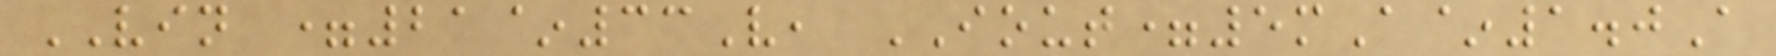VIN =21~33V, IOUT=5mA~1.0A
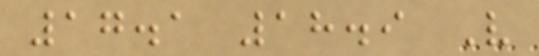17.1 18.9 V
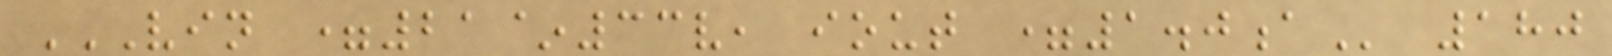VIN =21~33V, IOUT =1.0A 180
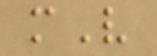mV
